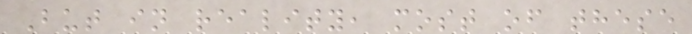But in reality, most of these
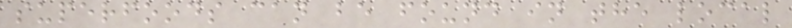superfoods can be found in the local
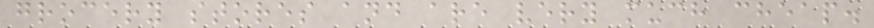grocery stores and are very much cheap.
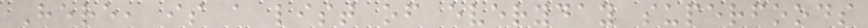Here, is a list of everyday superfoods
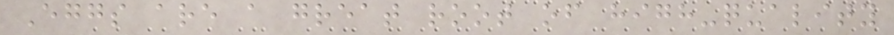Eggs are a great root of high-quality
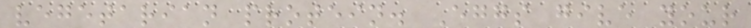vegetarian protein. Eggs give your
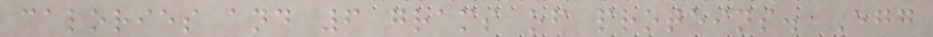calories and 6 grams of proteins. Egg
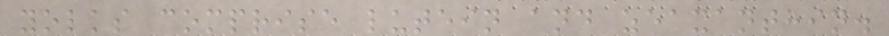yolks comprise lutein and zeaxanthin.
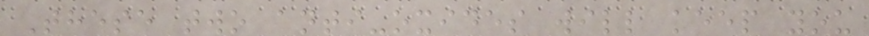These two anti-oxides will keep you
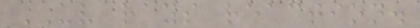UV rays reaction.
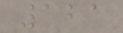121
